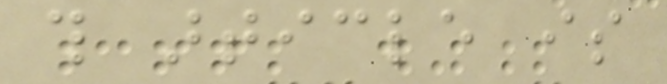this article is
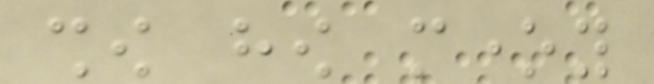show how money
